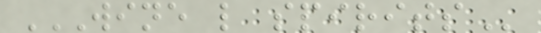WINE L SPIRITS
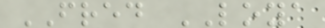FRED LOYA
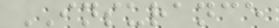INSURANCE
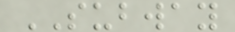SUBWAY
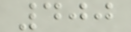400
